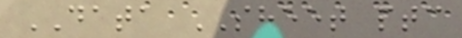DATA SHEET ptc
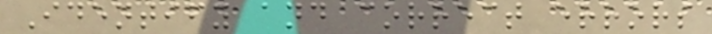Identify and correct errors
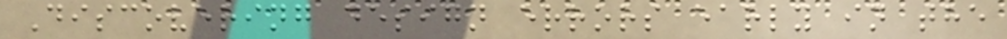Discovering design errors early in the
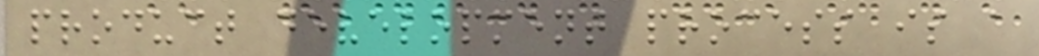product development process is a
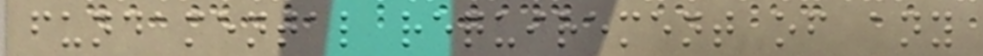fundamental requirement of any
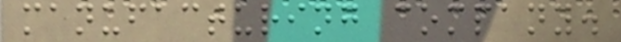manufacturing company.
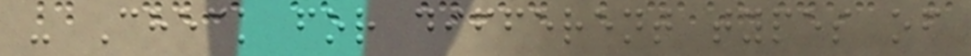- Check for different types of
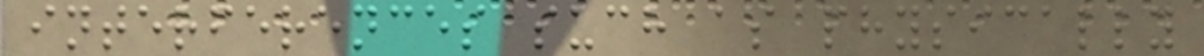interferences such as physically
